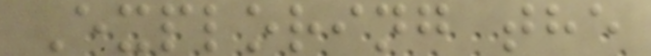Exploring the
